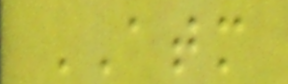ATM
